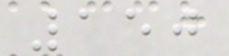150
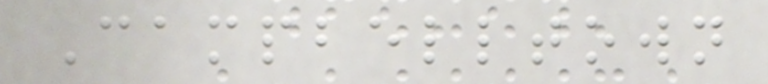Campbelltown
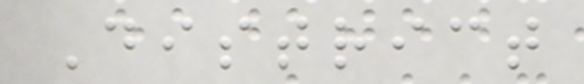District
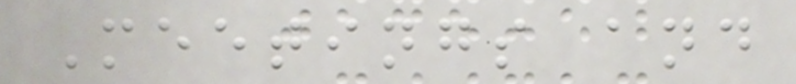Meetings and
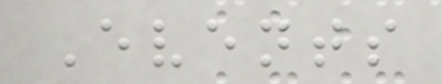Events
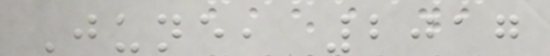June, 2017
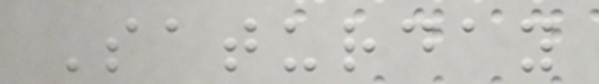Saturday
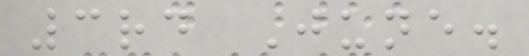3rd June.
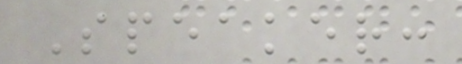Speaker:
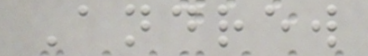Andrew
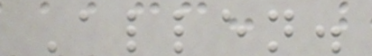Allen.
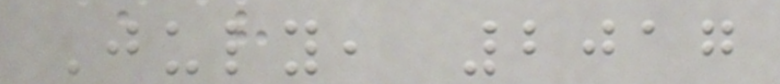July, 2017
